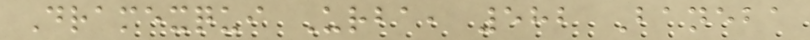Dramexqui Urba, 582 Baneba
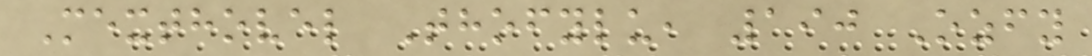Mexthovel Thofylu, 190 Ozfy
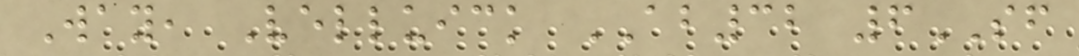Way, Velluick AB32 6SF
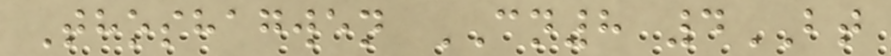Thoshagwen CN8 4BT
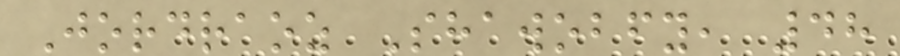Jordraoz Shawobfy, 48
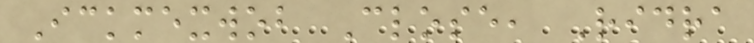Ickmexwob Close, Ridra
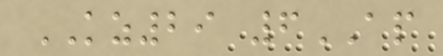KZ29 6AP
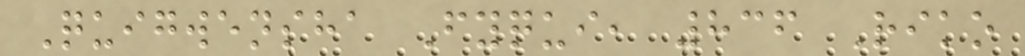Quigwensha Fyqui, 836 Riko
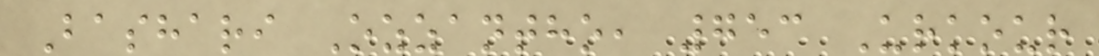Bashari Ozzantho, 753 Urkour
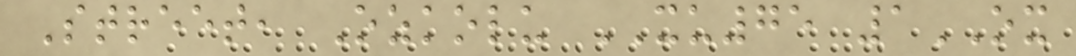Street, Ozkolu XU75 1OX
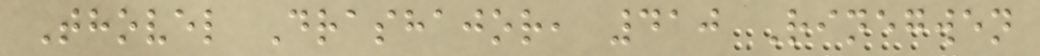Thovel Drashajor, 410 Rinegwen
